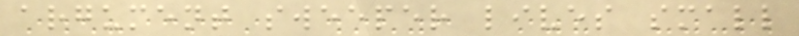argument sweeper lives small
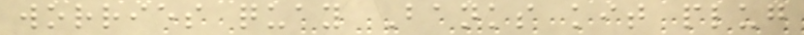worries quay Banks kit plug
